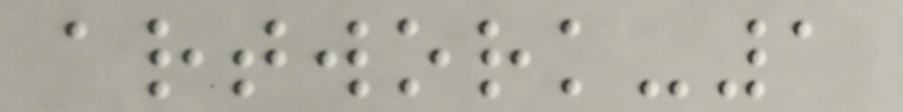artwork-1
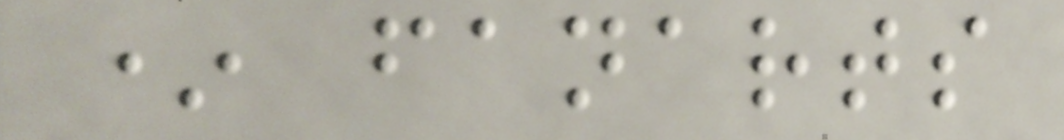* fanarts
